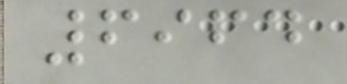6964
